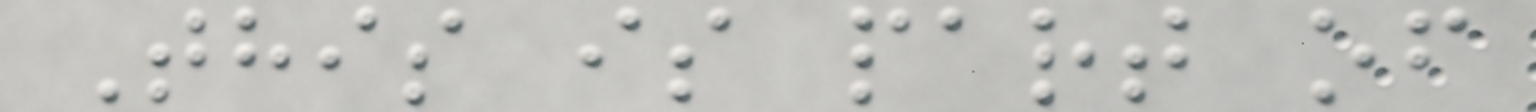This is part of
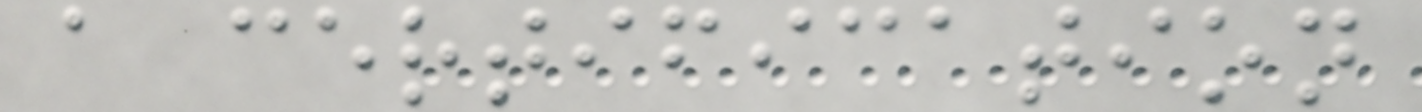a certification
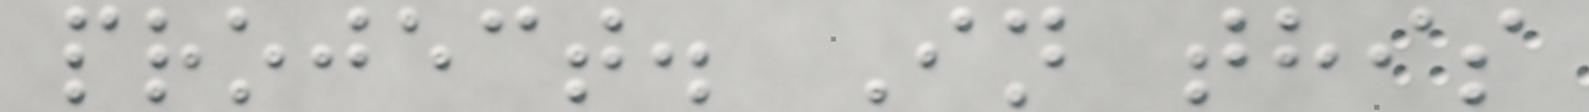project. In this
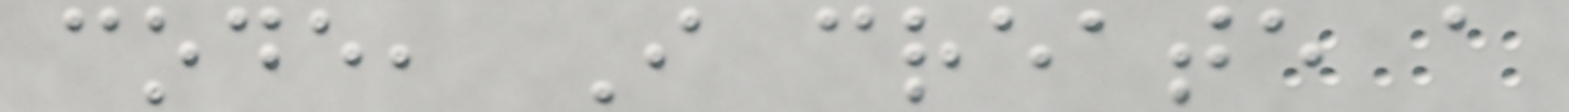code, I create a
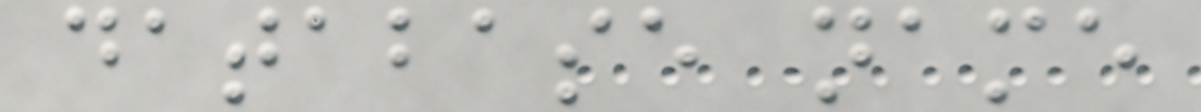database name
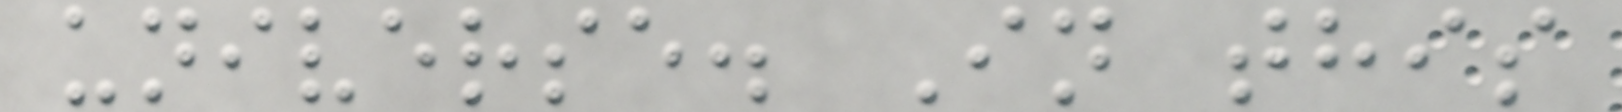universe. In this
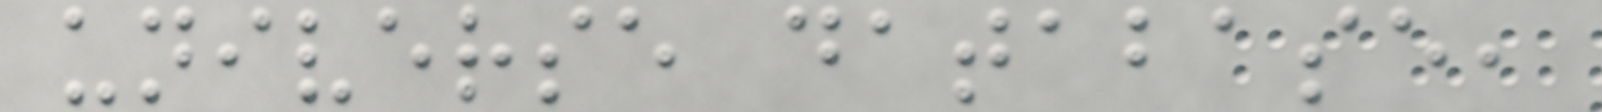universe database,
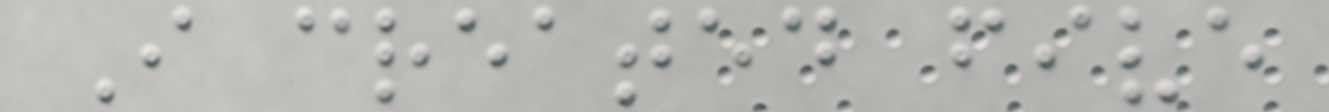I created five
